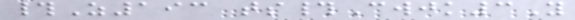#Z193 ts#Cwjk3Y
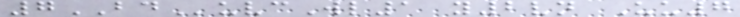7BDuvcWl1 y2vn Uu7
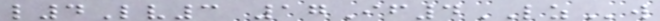l4Lv3 17If4LZw
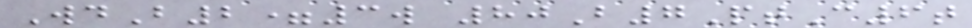WdB2=3w 80B7PtC6t
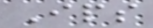Ips
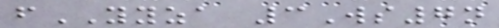fYYZA 3Ws7n
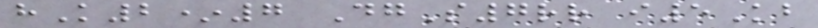hK2*7 DgS7rr i5Kb
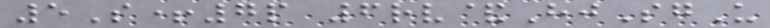5S+7p 6rv&HjSgU
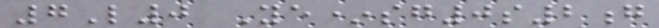7L0 Ye*sg0s2g
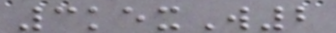3kexW2
